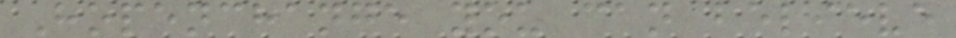Hopenchange you can believe
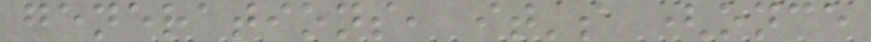generations, it's (once
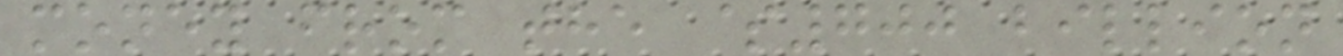money from the $700 billion
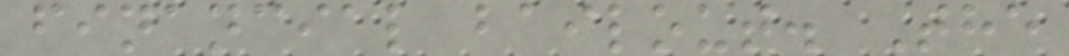financial bailout. The
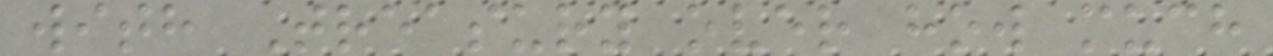with Treasury over how much
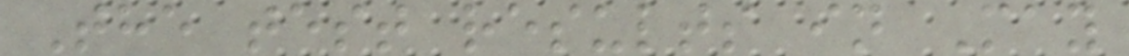The test results in May
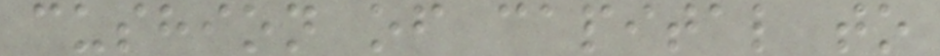cushion of capital to
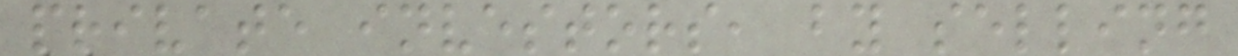private investors, by selling
